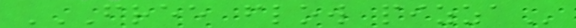FREE FLOW PIZZA
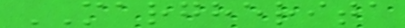MARGHERITA
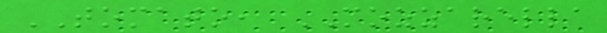TOMATO, MOZZARELLA
